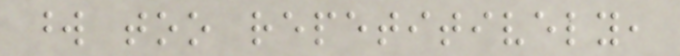word too repetitively,
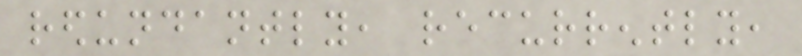redundantly, recurrently,
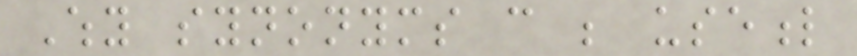Why synonyms can be useful
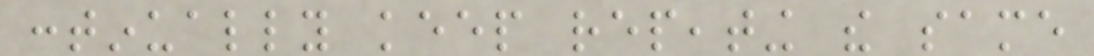continually keep repeating the same
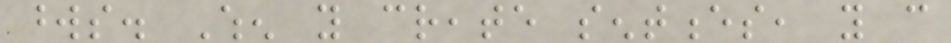words. When you create sentences, you can
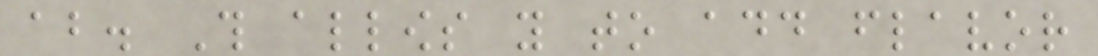about. This allows you to add flavor
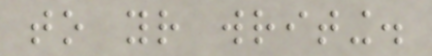to your writing.
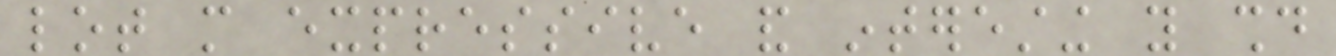lot more expressive and interesting you should
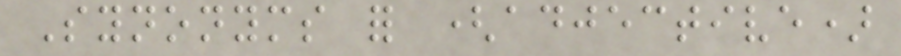Synonyms for (adjective)
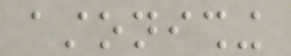astonishing
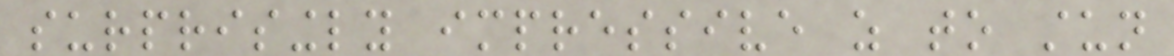surprisingly impressive as to stun
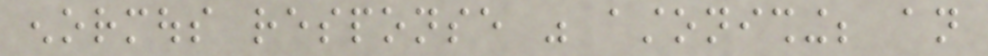enormous response was astonishing; an
